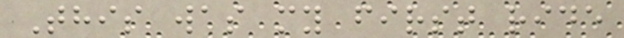This was my first ride
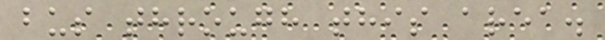bus through this area.
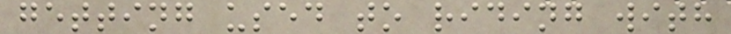getting used to riding with
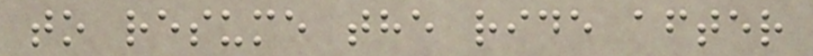to resume the ride after
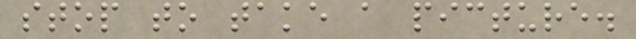stop to take a picture.
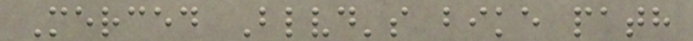Merced Blvd's bike path
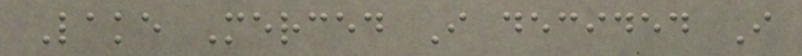Lake Merced I decided I
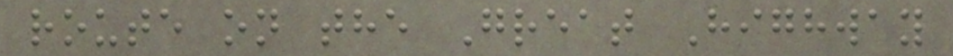route on the Great Highway
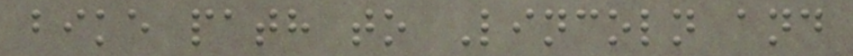bike path to Lincoln and
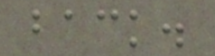back.
